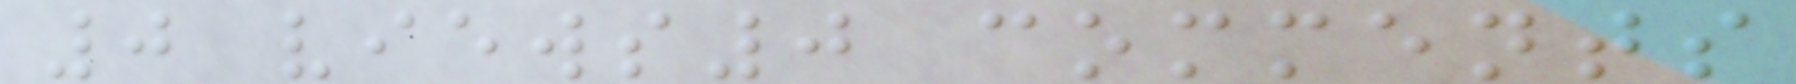0 views0 comments
